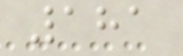181
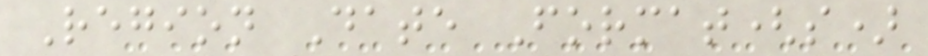Region Date Format(s)
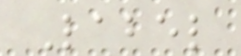Label
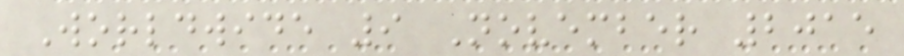Worldwide 9 November 2015
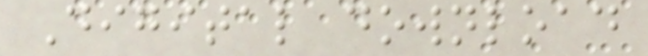Digital download
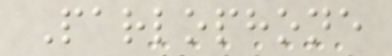Parlophone
